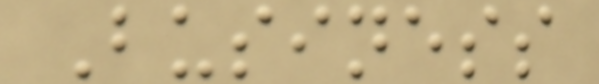Business
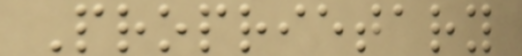Proprietary
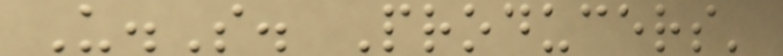U.S. Producers'
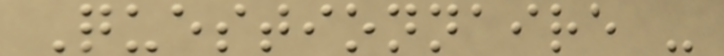Questionnaire -
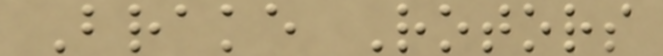Brake Rotors
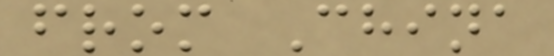from China
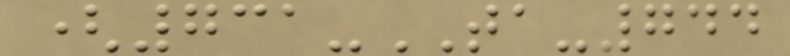(731-TA-744
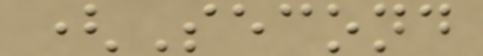(Second
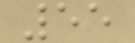55
